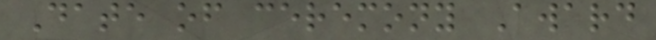Date of ceremony Award
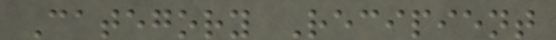Category Recipient
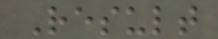Result
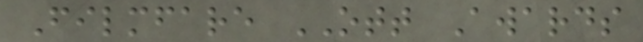Filmfare OTT Awards
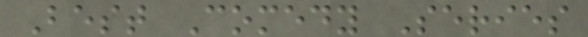Best Comedy Series
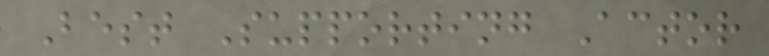Best Supporting Actor
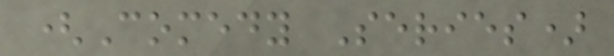(Comedy Series)
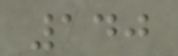140
